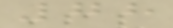78
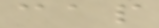cap
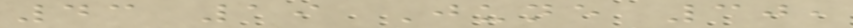43 19 June 30,
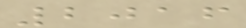2016
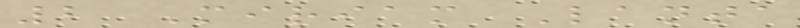2 Miriam Lanta
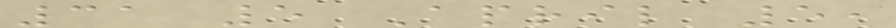31 5 April 5,
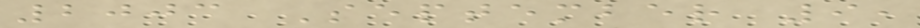2003 September 9,
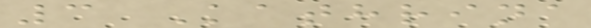3 Kathrina
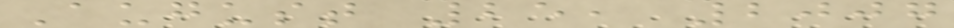August 25, 2007
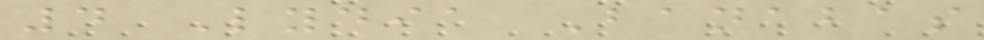4 Lydia Banabas
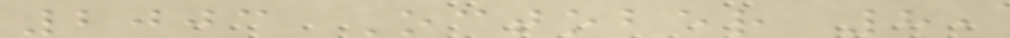2003 October 8,
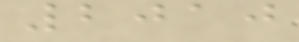2010
